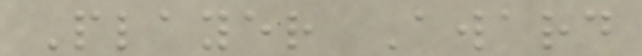Player Award
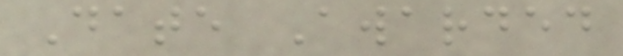Date Awarded
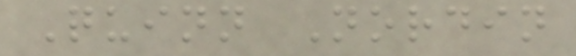Quinn Nordin
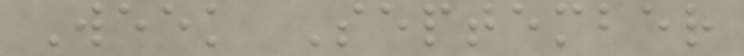Week September
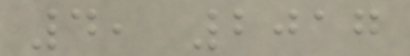4, 2017
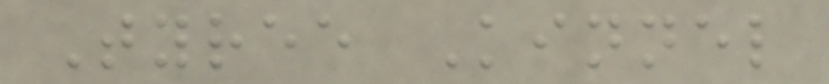Tyree Kinnel
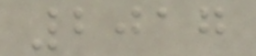2017
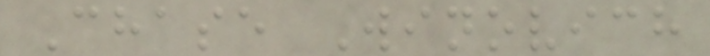Chase Winovich
